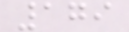179
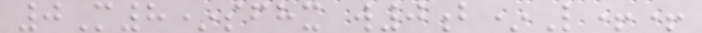0M8*sfhx w0b*L++
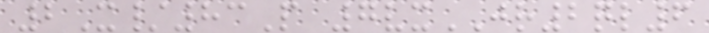2X/83P 7vxJR2ql6
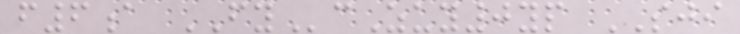f6a FYcZuy0yp SJI
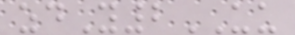zdY2UU
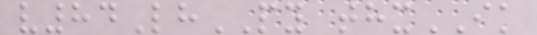v84LhPY thxIK
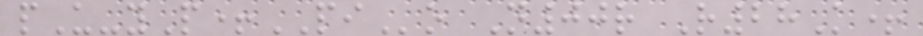pU-yP+PIo N00r R28K+
